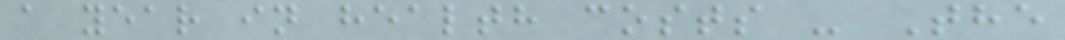a year in health costs - The
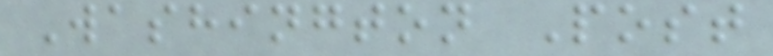Washington Post
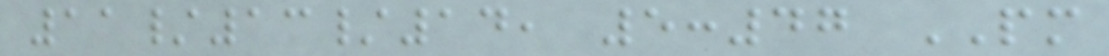11/13/14, 5:47 PM
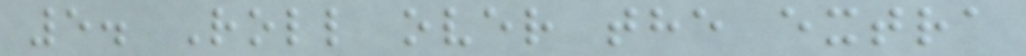5. Roll over the extra
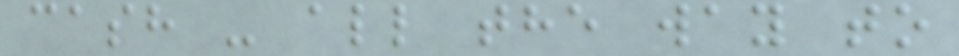cash - all the way to
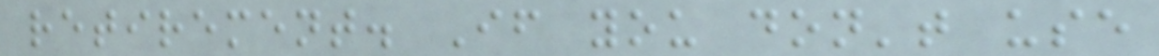retirement. If you don't use
